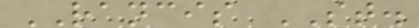RANCIS ST.
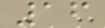16
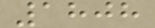1808
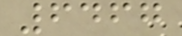6467
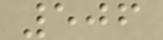506
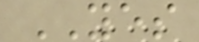YES
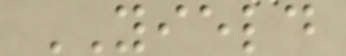YIELD
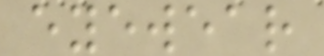eyewear
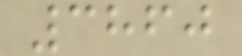3860
